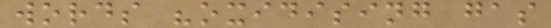words "oxidising gas
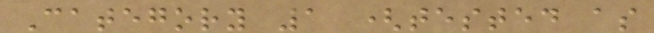Category 1 (tested as
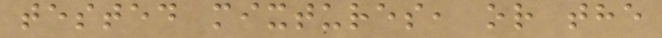tested mixtures, or the
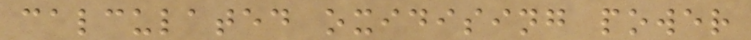calculated oxidising power
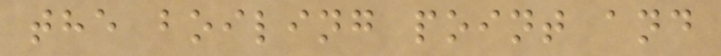the boiling point and
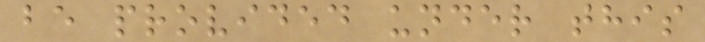be provided under this
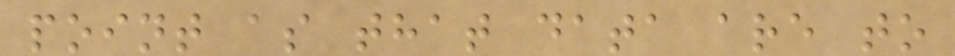point as that data are to
